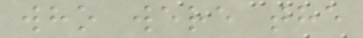who were the
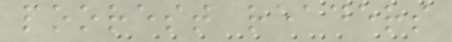poorest readers
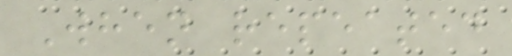When repeated
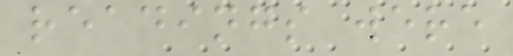readings were
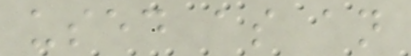used as an
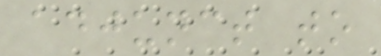adjunct to
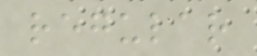regular
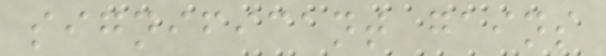significant gains
